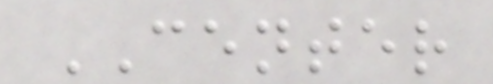CENTER
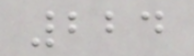224
